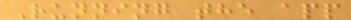Running the app
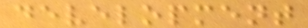development
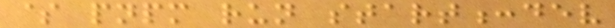$ pnpm run start:dev
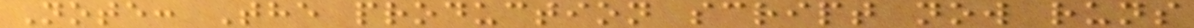Note: The production script now runs
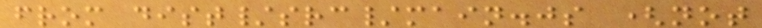from dist/src/main.js (not
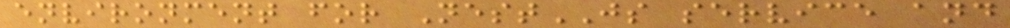environment for NestJS service and
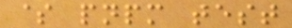$ pnpm test
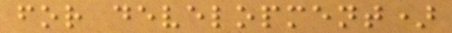for development)
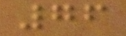76
